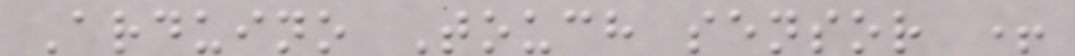Arduino Touch sensor +
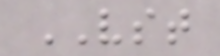VST
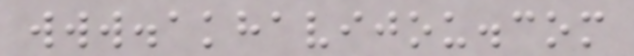www.akhavijou.com
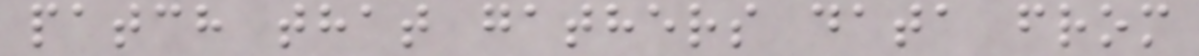patch that gathers data from
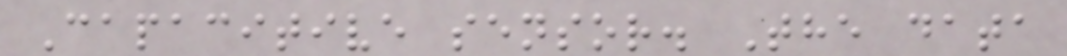Capacitive sensor. The data
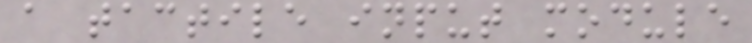a tactile input module
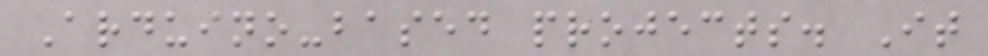Arduino-based projects. It
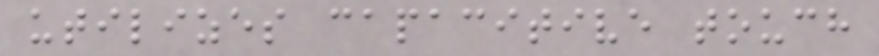utilizes capacitive touch
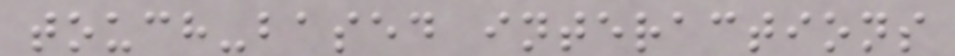touch-based interactions
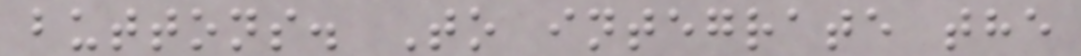buttons. To integrate the
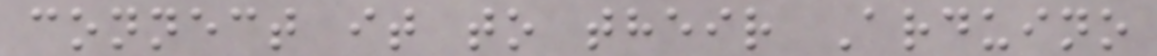connect it to their Arduino
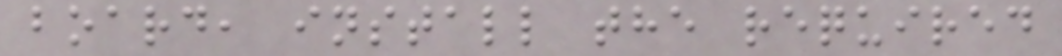board, install the required
